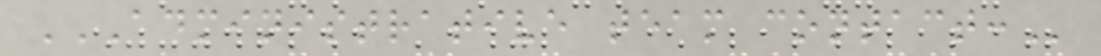ADMINISTRATIVE TEAM CONTACT:
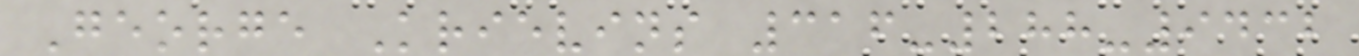George Krievins 316-288-9432
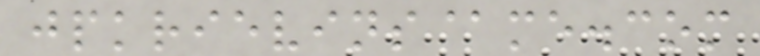jpkrievins@me.com
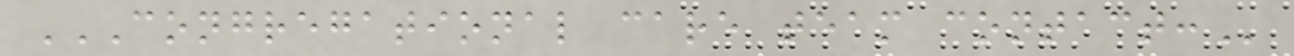CONGREGATIONAL CARE TEAM CONTACT:
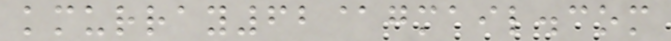kmurray62@gmail.com
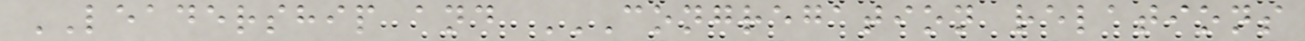LEADERSHIP and CONGREGATION RELATIONS
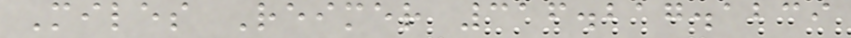Miles Reimer 316.217.1239
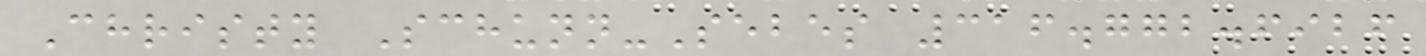Christy Schunn-Sebes 316.772.6926
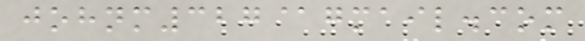johnm327@gmail.com
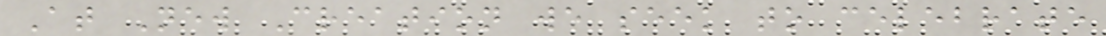At New Creation we seek to celebrate
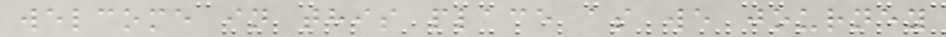welcome in this place as we journey
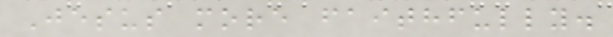Jesus more faithfully.
